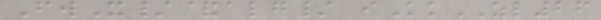FwX/&alg/ iKkZL26
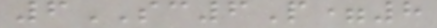6SC6P=8
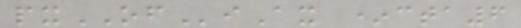pxOFiAx *cta6
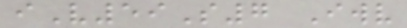iV59S7 Iwv
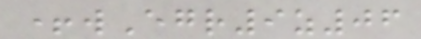+wEgr9z06
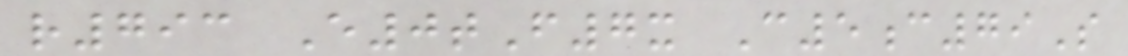r793 E0tF7x C5c79S
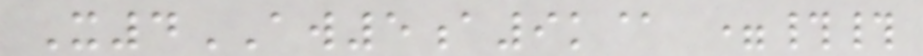X4AW5a9k@ =##
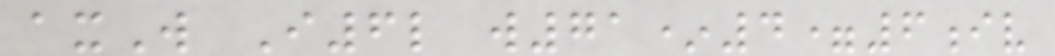axW I6l w71*4=6iv
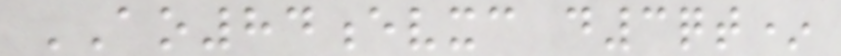AO84evxc d3qt*
